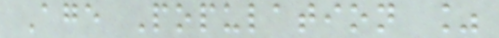Age Population %
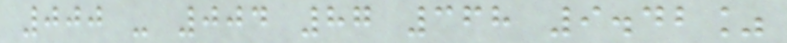000 - 004 87 368 9.42%
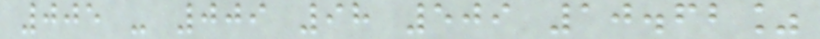005 - 009 98 509 10.62%
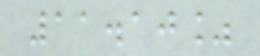11.10%
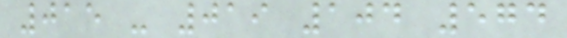015 - 019 104 574
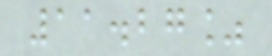11.27%
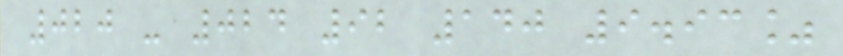020 - 024 92 140 9.93%
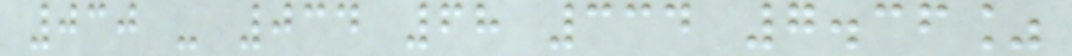030 - 034 68 334 7.36%
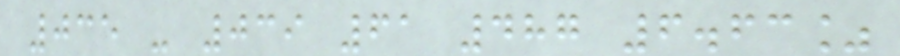035 - 039 61 487 6.63%
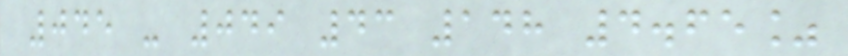045 - 049 43 148 4.65%
